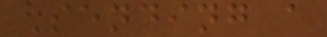Sending a
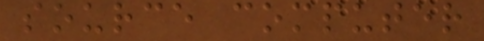source computer
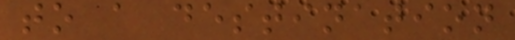to a destination
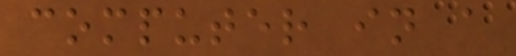computer in a
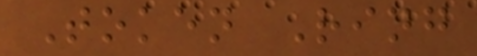Token Ring
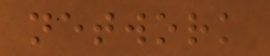network
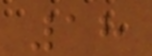18
